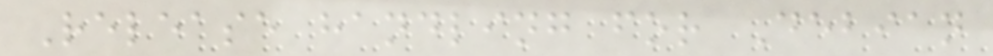Release handling for Debian
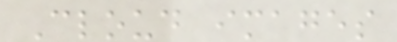Cloud images
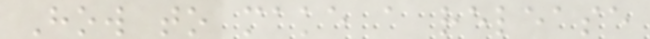How to make a release
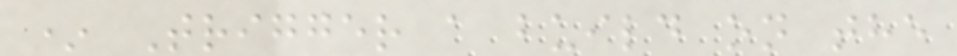* Trigger a build on the
